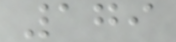179
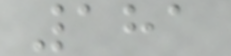181
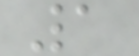1
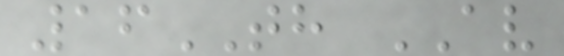16TH AV
